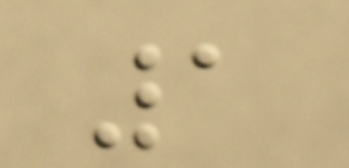1
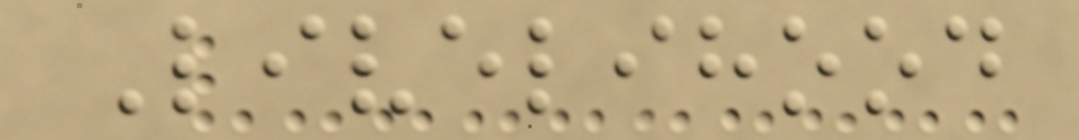Livelihood
